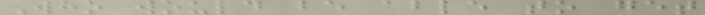Who would be able to get
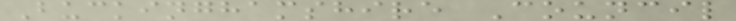Buckinghamshire Council
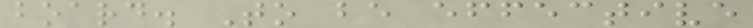board. To be effective
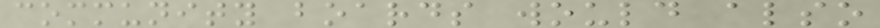community boards would also
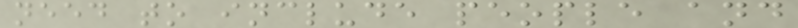need to include people and
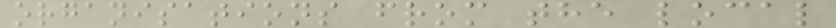organisations from the local
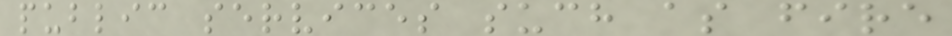public services such as fire
